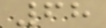68
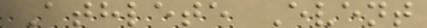Athlete Event
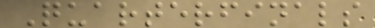Quarterfinals
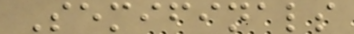Semifinals
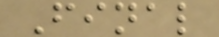Final
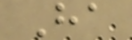Ha
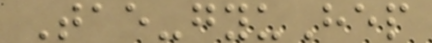Tae-gyuHep
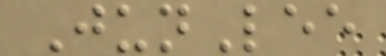JunLee
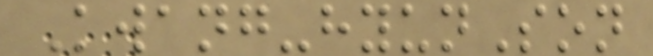Kwang-hyunSon
